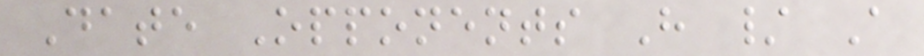Date Opponents H / A
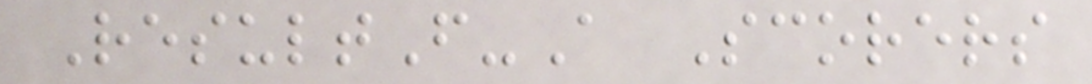ResultF-A Scorers
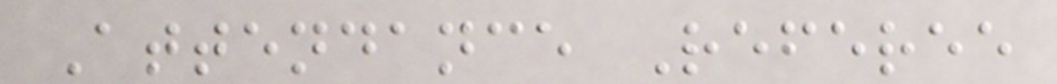Attendance Referee
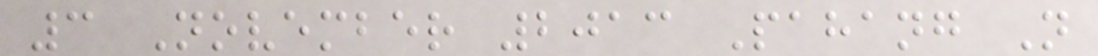3 November 2013 Pahang N
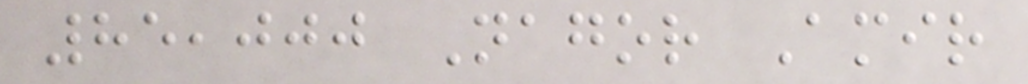85,000 Nagor Amir
